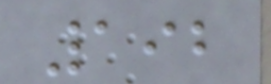192
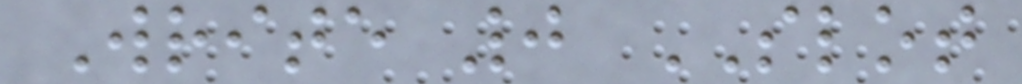Write 0 SLOT
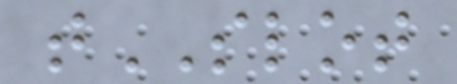tSLOT
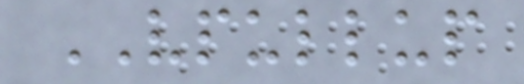VPULLUP
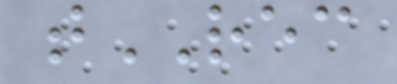tREC
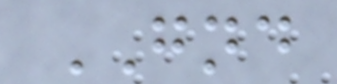GND
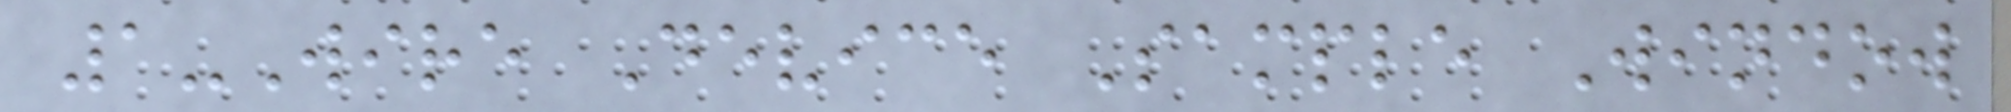1-Wire Device Sample Window
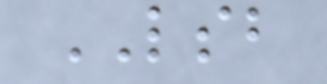LSB
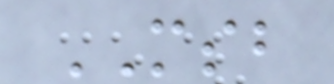MSB
